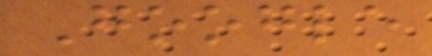Google
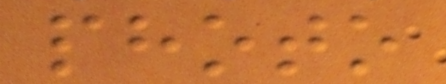photo
